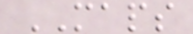MAPS
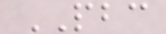PBC
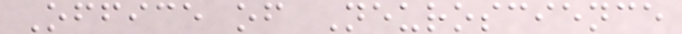Office of Neuroscience
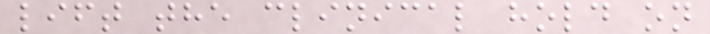lift the clinical hold on
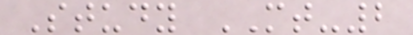Study MT-2
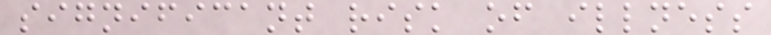significant risk of illness
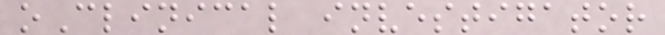oClinical investigator
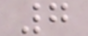7
